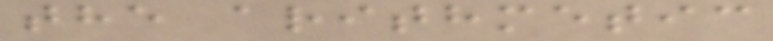the arithmetic
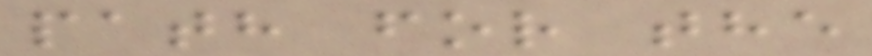path for the
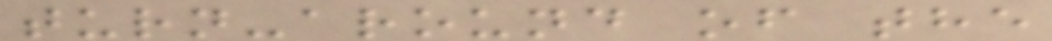turn-around of the
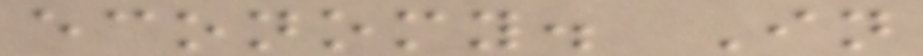economy. In
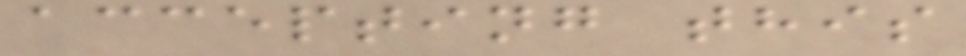accepting this
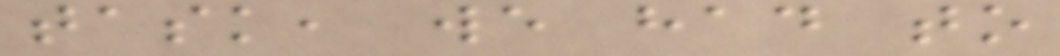task, we had to
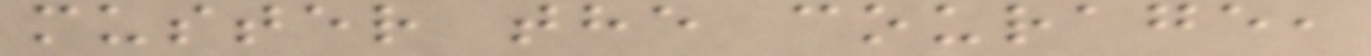muster the courage,
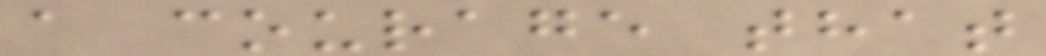a courage that
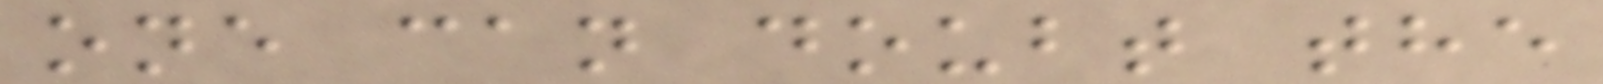one can doubt the
